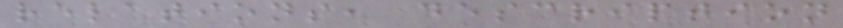relations, description
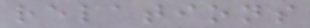relations
